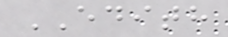EDITH
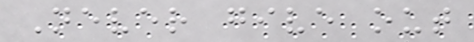Never give out
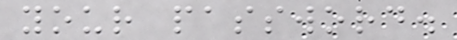your password.
